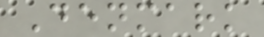Denmark
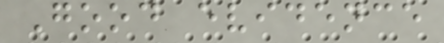Good evidence
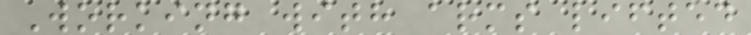Working with arms lifted
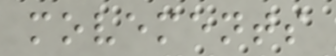movements
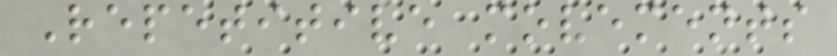Repetitive movements
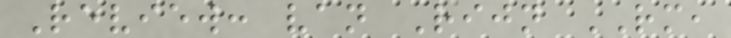Review: van Rijn RM,
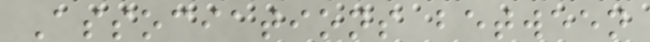Associations between
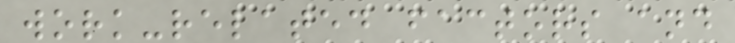work-related factors and
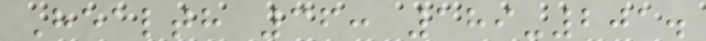Health 36: 189-201.
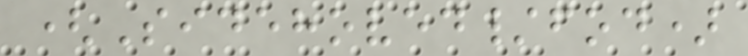(Sidehoved/fod)
